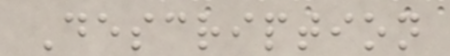Description
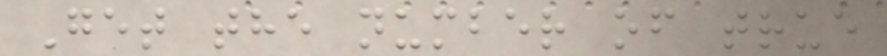Get the number of true
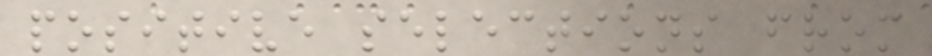positive selections from
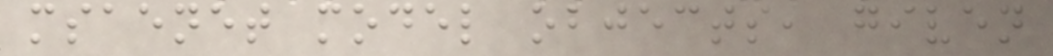msaenet model objects, given
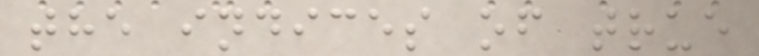the indices of true
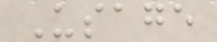Usage
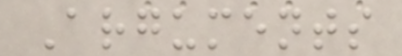Arguments
